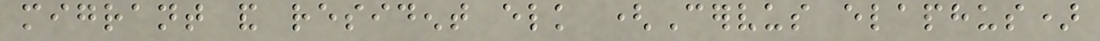migrant and resident elk (Cervus elaphus)
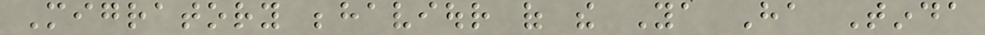Migratory behaviour of the Ya Ha Tinda
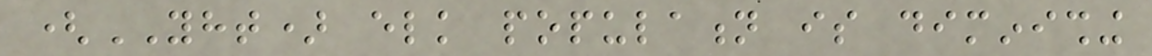(YHT) elk population is diminishing
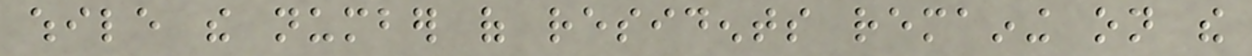while the number of residents remaining on the
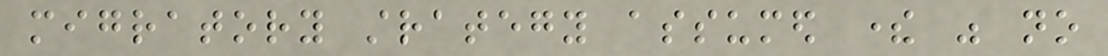migratory strategy assumed there was no
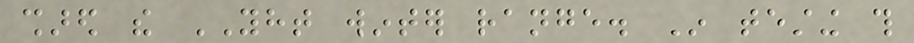shared the YHT winter range. In testing this
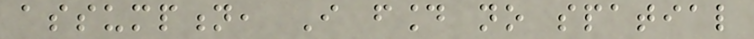assumption, I found no spatial
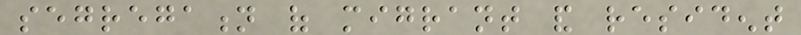segregation of migrant and resident
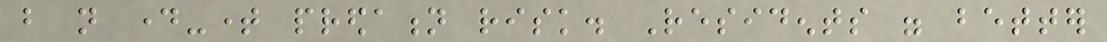but not day-time predation risk. Residents were better
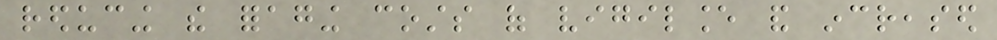reducing the foraging costs of vigilance and increased
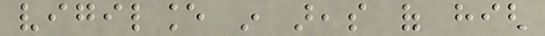vigilance in areas of high
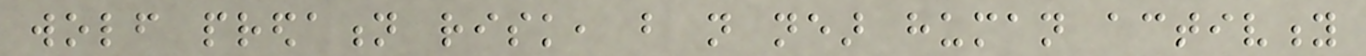wolf predation risk, but not near human activity
